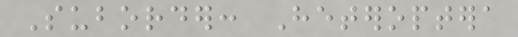Suborder: Heteroptera
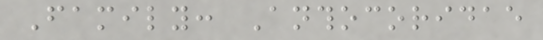Family: Anthocoridae
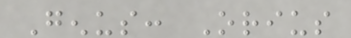Genus: Orius
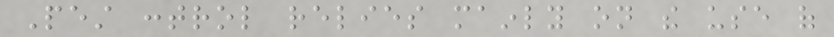Pest control relies mainly on the use of
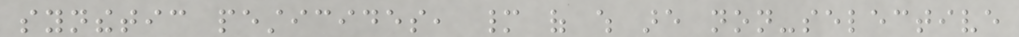synthetic pesticides, many of which are non-selective
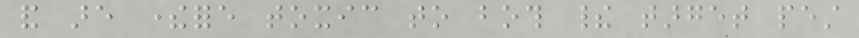and are therefore toxic to both their target pest
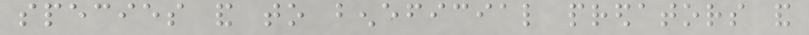species and to beneficial predators and
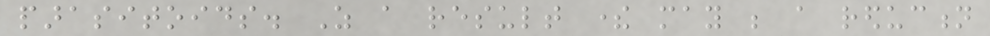parasitoids. As a result there may be a reduction
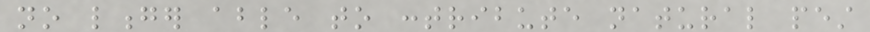no longer able to contribute natural pest
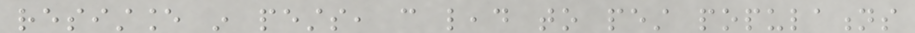resistance in pests, can lead to pest populations
